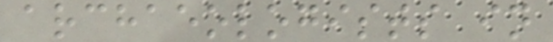archaeologists in
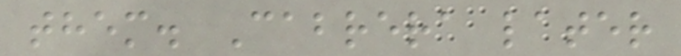them. Cabrera later
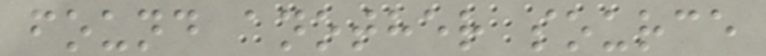found another source
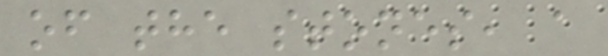of the stones, a
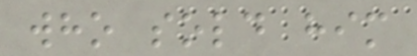who sold him
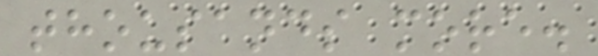thousands more.
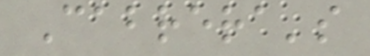Cabrera's
